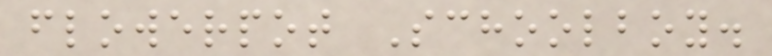flowerpot Schoolboy.
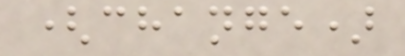(change)
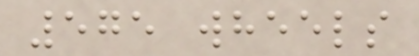575 wheels
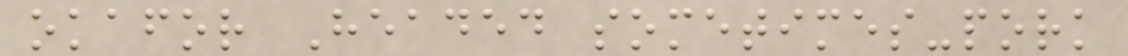okafor Headed sometimes-pork
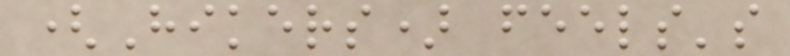(Hikers) feels's
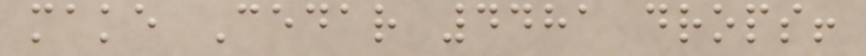make Cedar 4481 drops!
